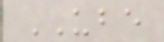UBE
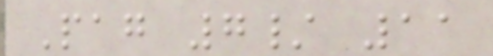Pag 7/ 11
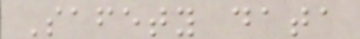Safety data
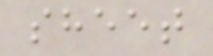sheet
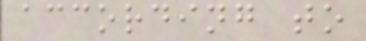according to
